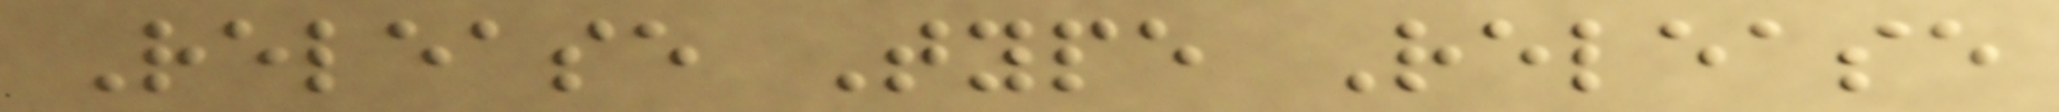Release Type Release
